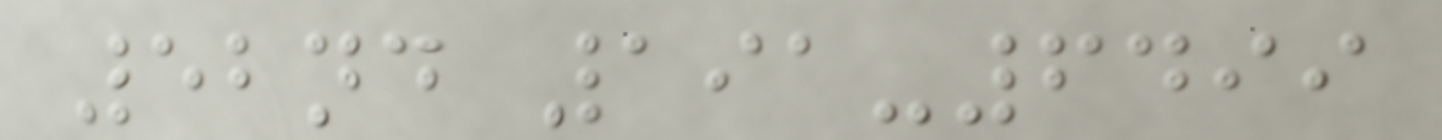52nd 191-6499
